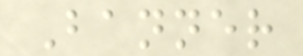Banner
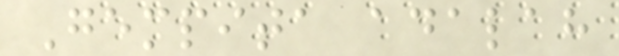Gempita adalah
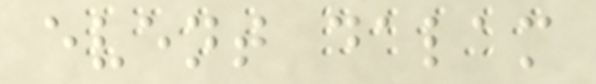event dalam
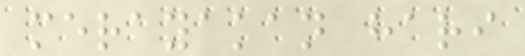merayakan hari
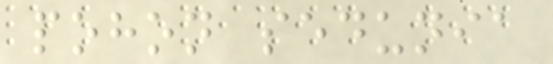pohon sedunia
